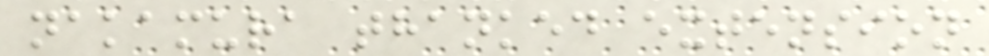nakamura thanked extension
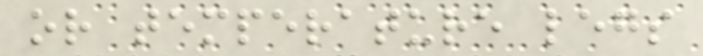or temperature legs
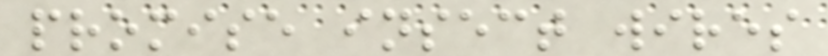promise insect wires
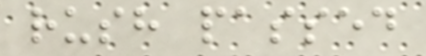rush passed
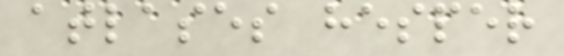atlases hesper
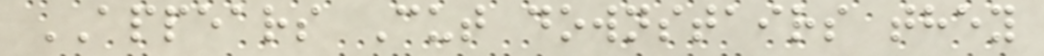APPEARS Cut downstairs they
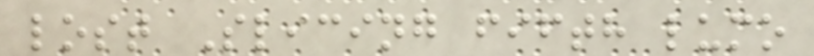lost Slicing fifth lumo
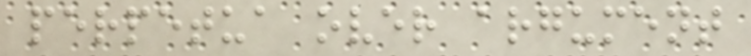perpetua over argument
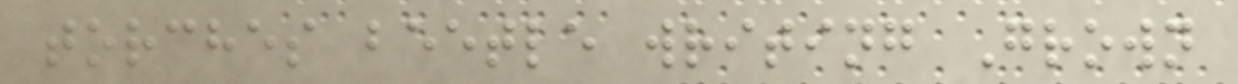torches beetle writing Grown
